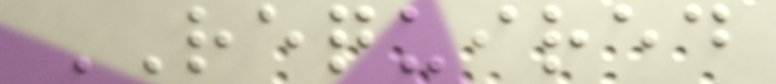REQUIRED
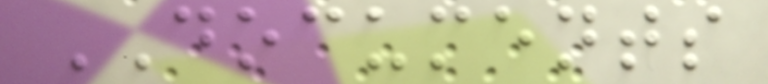DOCUMENTS
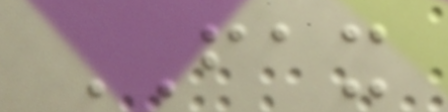FAX
